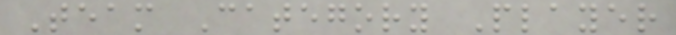Team Category Player
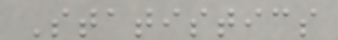Statistics
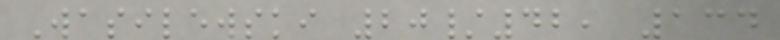Wasilewski 20/42, 134
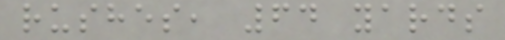rushes, 64 yards
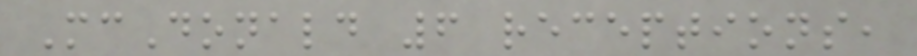McDonald 6 receptions,
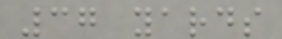37 yards
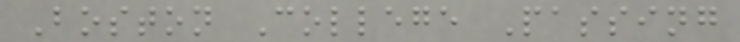Boston College Passing
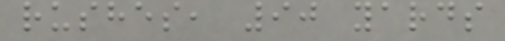rushes, 90 yards
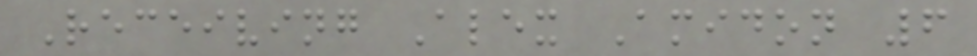Receiving Alex Amidon 6
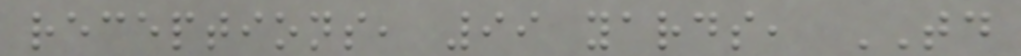receptions, 99 yards, TD
